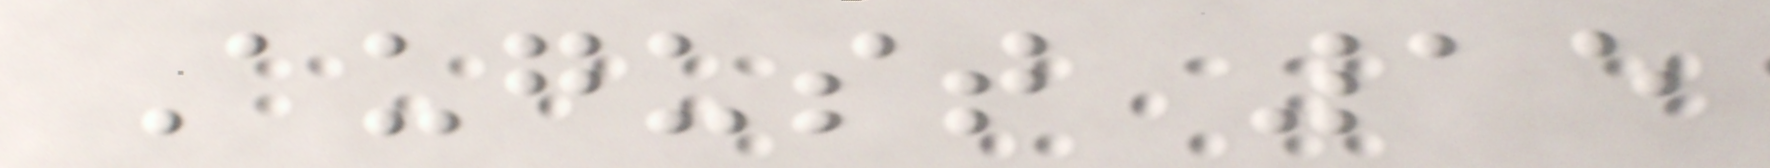August 15
